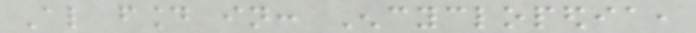Also found in: Encyclopedia,
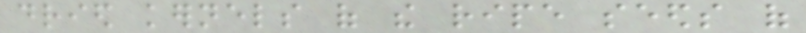dried kernels of the ripe seeds of
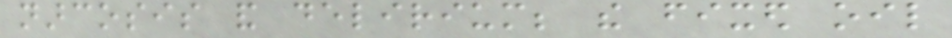narcosis and delirium; the fixed oil
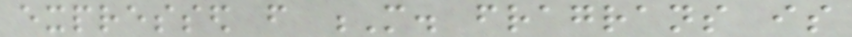expressed from M. fragrans is
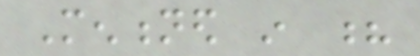Mentioned in ?
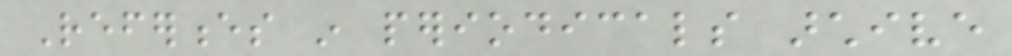References in periodicals archive
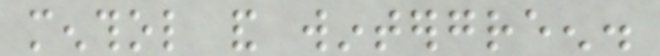menthol and wintergreen.
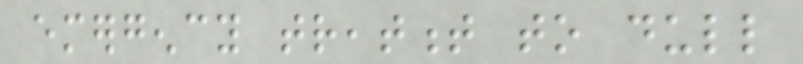emergency treatment to dull
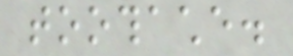toothache.
